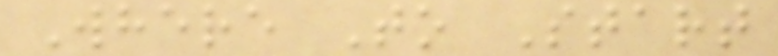Where To Start
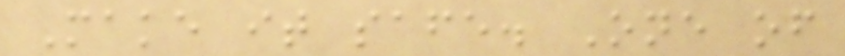Make it safe. One of
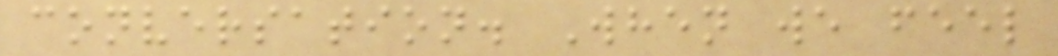conversation. When we feel
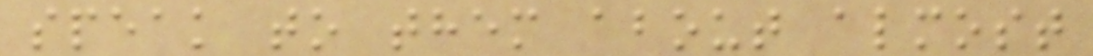speak to them about almost
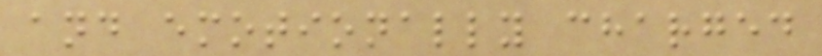and emotionally charged
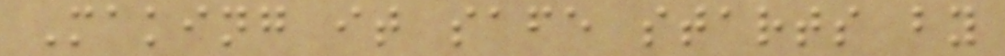Making it safe starts by
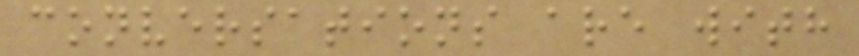conversations are with
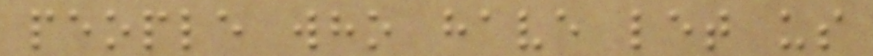people who have let us
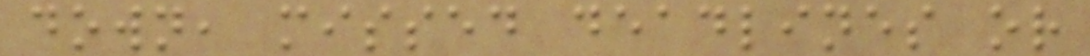down, missed deadlines or
